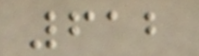612
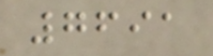7691
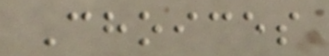Choices
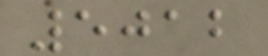5012
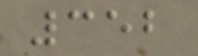352
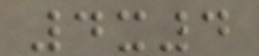4x4
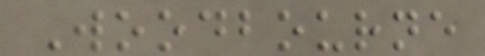Woodbourne
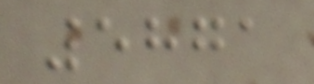5871
